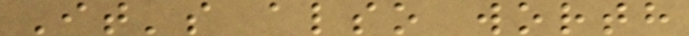It's also worth
